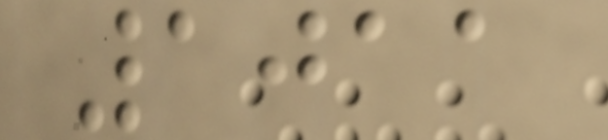1011
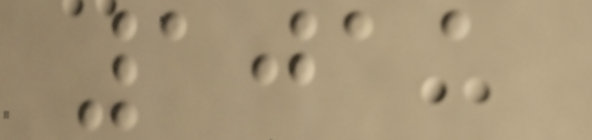1011
